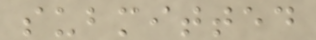submitted
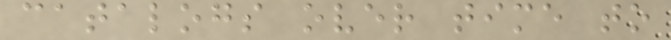catalogs over time to
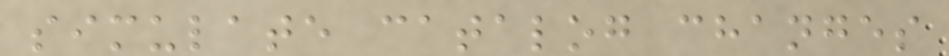simulate catalog changes
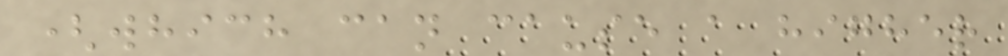(which can cause a higher
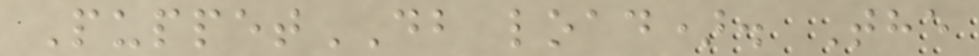PuppetDB load). The
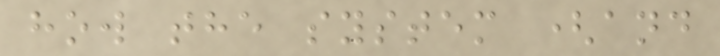how the system (and
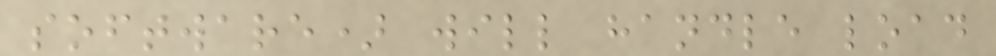software) will handle load
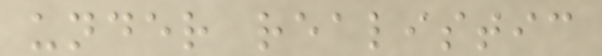under realistic
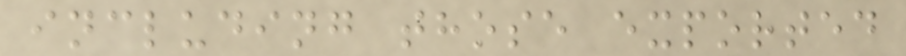including those exported
